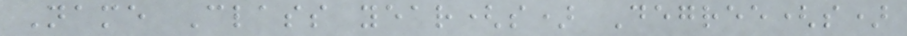Name Class year(s) Degree(s)
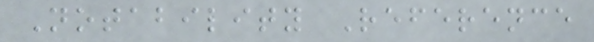Notability Reference
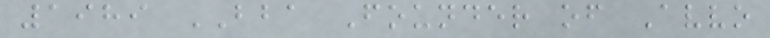1989 BBA Founder of Avvo
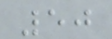50
